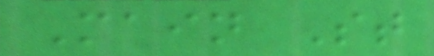Main St
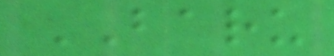BARU
